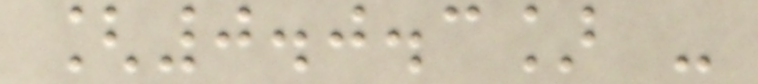[0.0.3] -
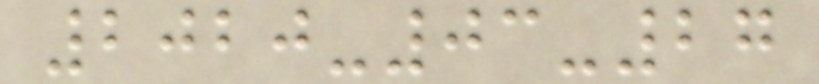2020-03-27
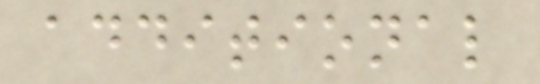additional
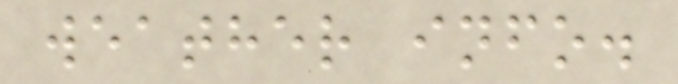weather info.
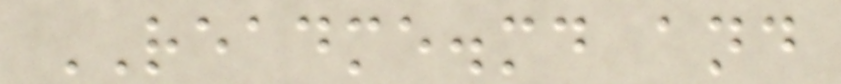README.md and
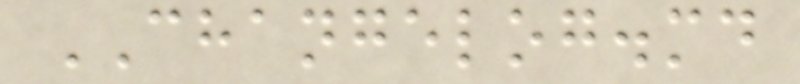CHANGELOG.md
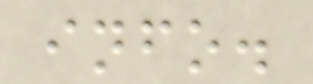info.
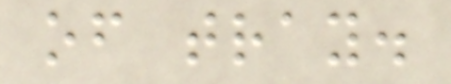of tray.
